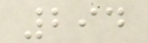294
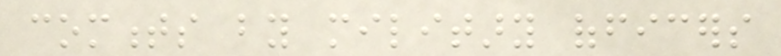comments by military officers
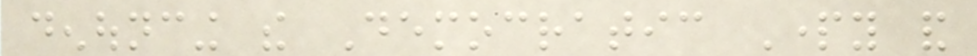denouncing the Democratic Party and
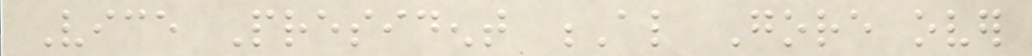Vice President Al Gore over
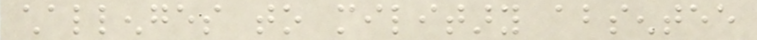challenges to military absentee
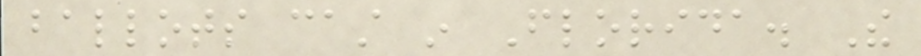ballots cast in Florida. The
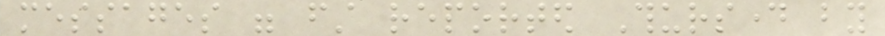messages were first reported Thursday by
